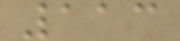113
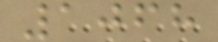1068
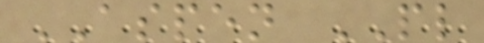ASPEN PL
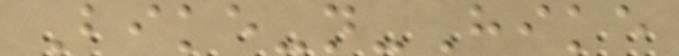Bike-n-Hike
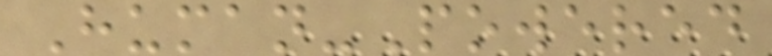Human-Powered
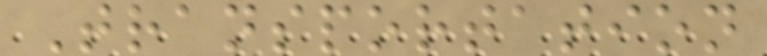Transportation
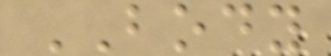BODY
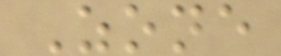Zone
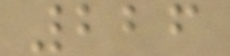226
